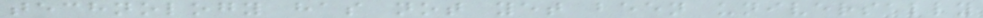technology has not yet been universally
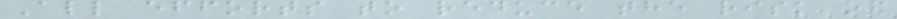All efforts to reduce the risk of
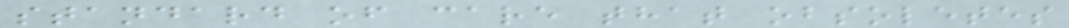standard of care that obsoletes
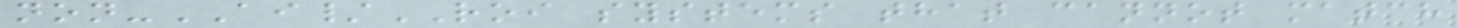non-AI/ROI systems that cannot match
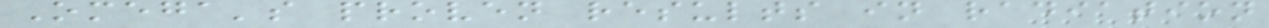Omega's proven results in radiation
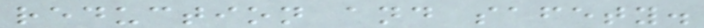reduction and safety.
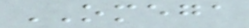OMEGA
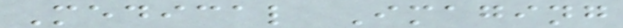Medical Imaging
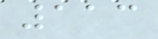113
